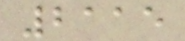2115
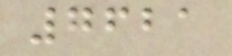7621
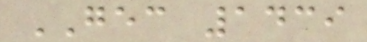GEC 1439
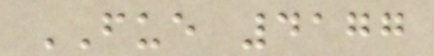FUE 4177
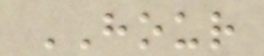HOUR
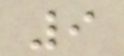9
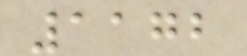1172
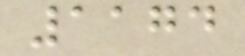1174
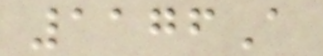1176A
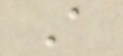A
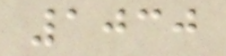1030
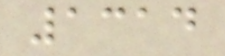1314
